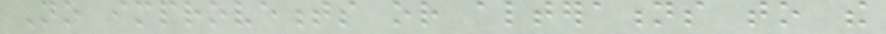No improvements or alterations to the
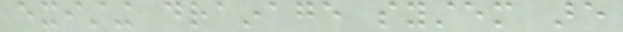existing drainage system are
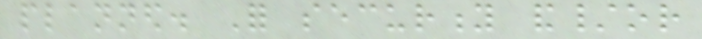planned. For security and/or
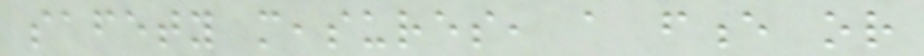safety measures, a fence or
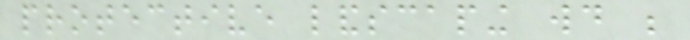protective landscaping would be
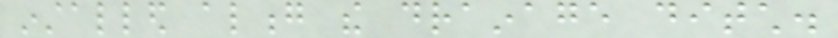installed along the drainage ditch.
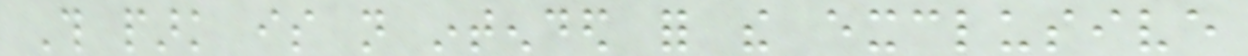This park is not intended for the exclusive
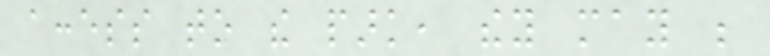access to the park, they may be
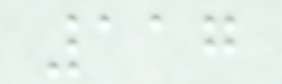117
